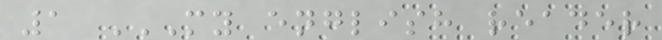1 MY ENGLISH READER
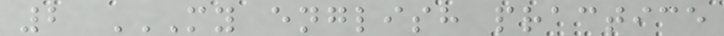2 MY ENGLISH PRACTICE
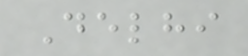Delhi
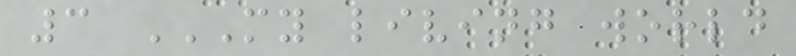3 MY LIVING WORLD
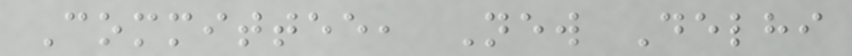Committee, New Delhi
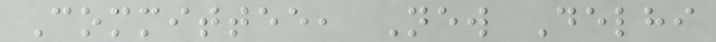Committee, New Delhi
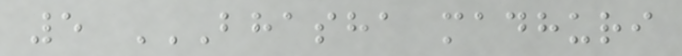5 BHASHA MADHURI
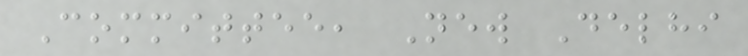Committee, New Delhi
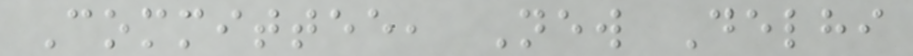Committee, New Delhi
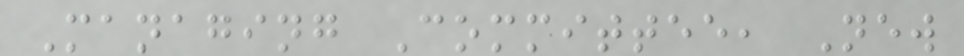Managing Committee, New
